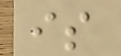is
